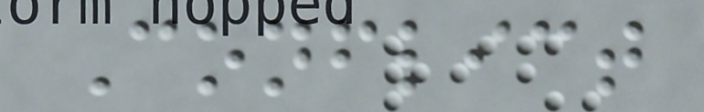Conflict
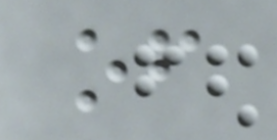of
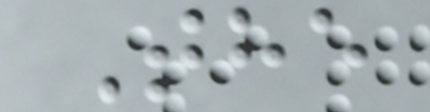The
